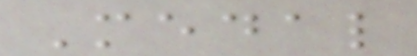Medal
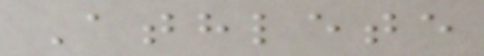Athlete
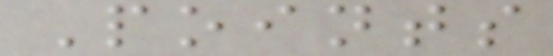Points
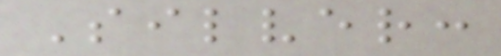Silver:
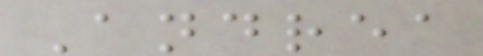Andrea
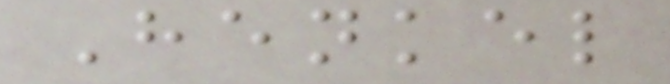Henkel
